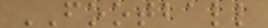FOOTBALL
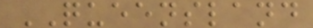QUEENSLAND
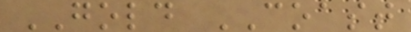GOLD COAST
